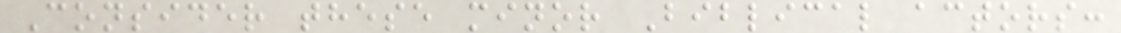Consider these minor Biblical actors:
